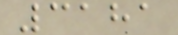3181
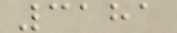3181
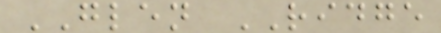GLEN RIDGE
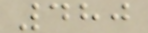480
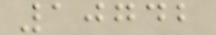10742
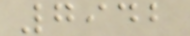7942
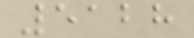5128
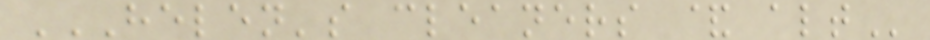HELEN'S CLEANERS & ALT
